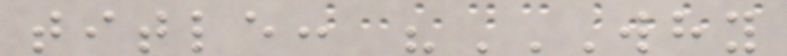title: "WHY
